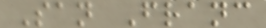San Franc
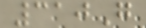310G
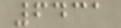6431
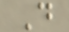D
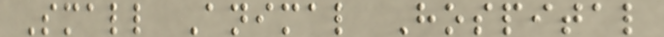Small Animal Hospital
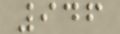946
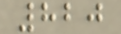820
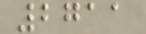2711
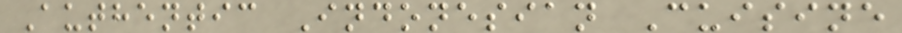Authentic Indonesian Cuisine
